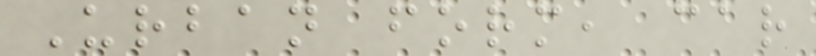Urban form, car
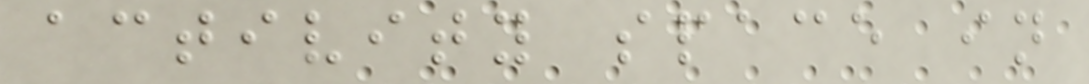activity space in
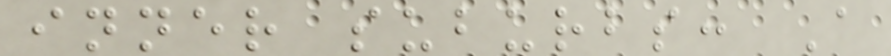inner suburbs: A
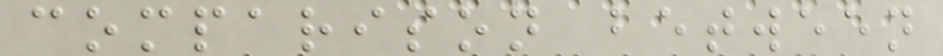comparison between
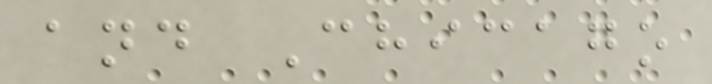and Chicago
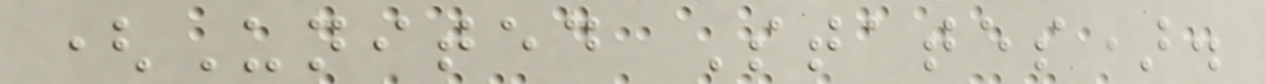(United States).
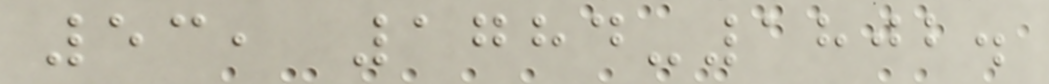53, 1784-1802.
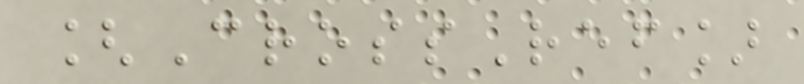[CrossRef]
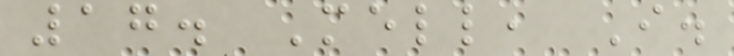17. Mell, I.
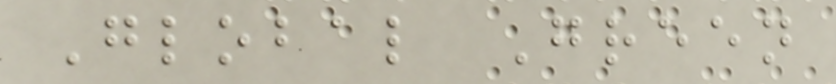Global Green
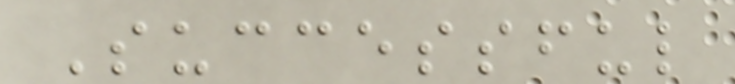Successful
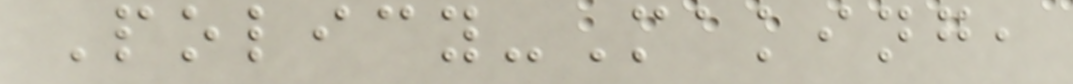Policy-Making,
